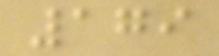179
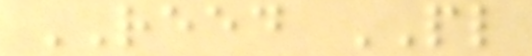REED PL
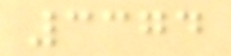3374
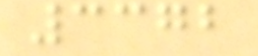3372
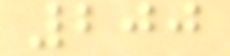200
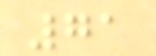71
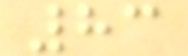83
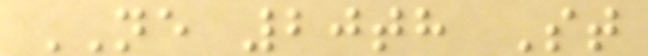NE 20th St
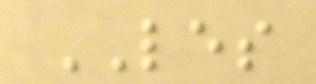LES
